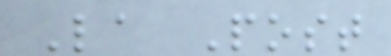La Post
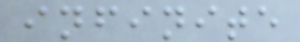infinite
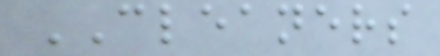CLEANERS
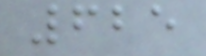625
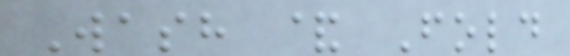Wash & Fold
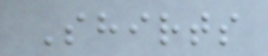Shirts
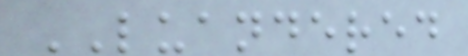LUANDERED
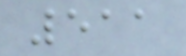511
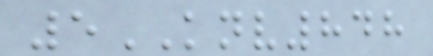5KNV848
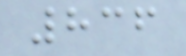836
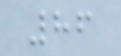86
